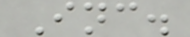Inc.
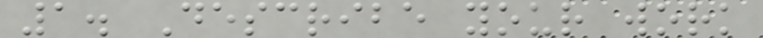1. Describe your work
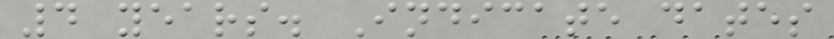4 years. Indicate dates
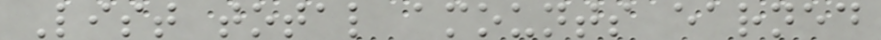List total amounts earned
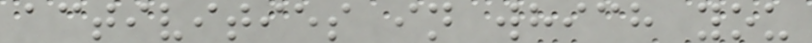activities in which you
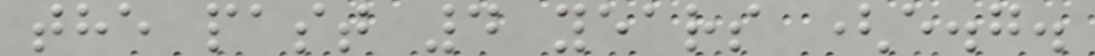the past 4 years (e.g.
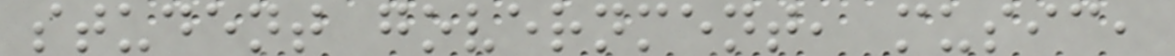student government, music,
